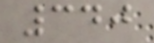340
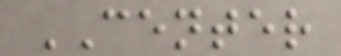CENTER
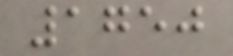1750
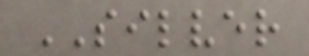SILVER
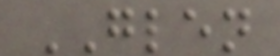GLEN
